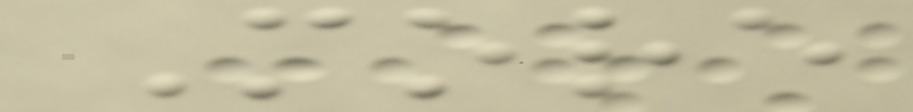More
